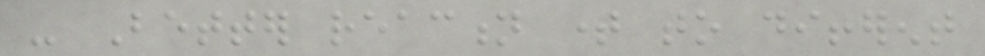- Better reaction time to different
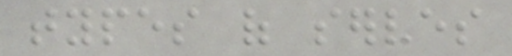types of serves
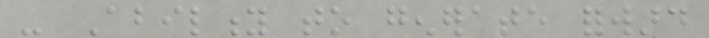- Ability to generate forward
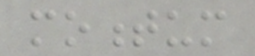momentum
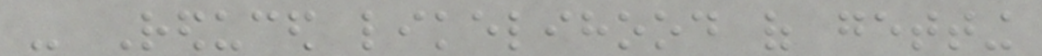- Reduced likelihood of getting
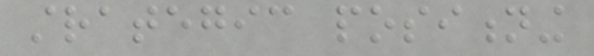strategic positioning
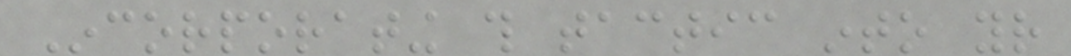Incorporating this tactic into your
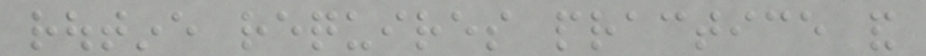routine requires practice and
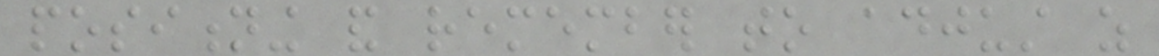positioning and remember to adjust as
